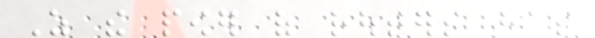As the power of routers has
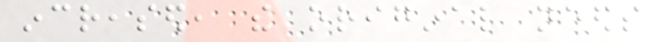increased, the original needs
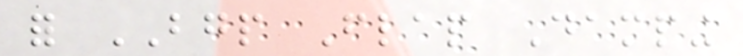for BGP Flap Damping
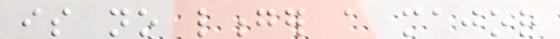is no longer a major
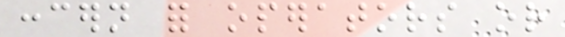concern for operators or
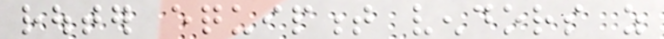router equipment vendors as
